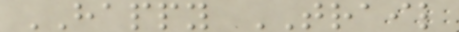HAPPY TRAIL
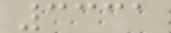3331
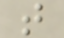t
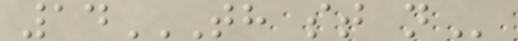14TH ST N
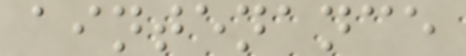aintenance
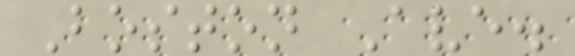Boston Ave.
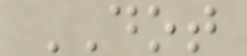DOT
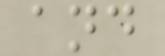and
